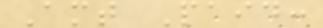Amt Paid:
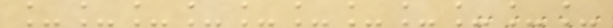___________
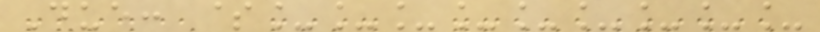Due: $_________
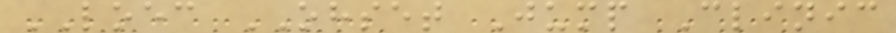LOEC OHSET Jump Clinic
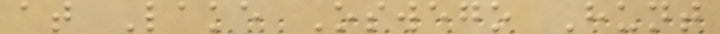at Lake Oswego Hunt
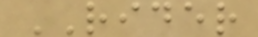RIDER
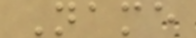Name
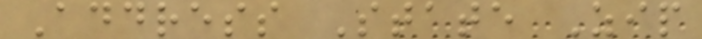Address State Zip
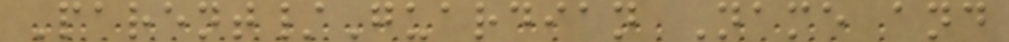Parent/Guardian Name and
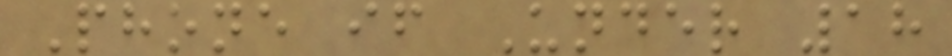Phone if Under 18
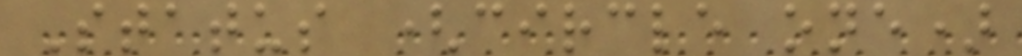Status (circle one)
